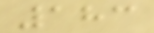183
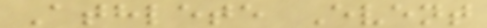Athlete Event
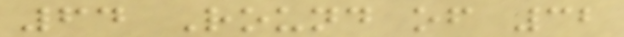64 Round of 32
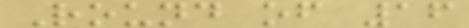Round of 16
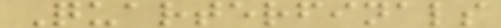Quarterfinals
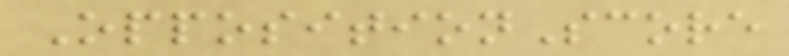OppositionScore
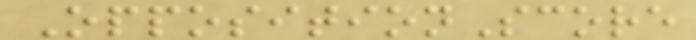OppositionScore
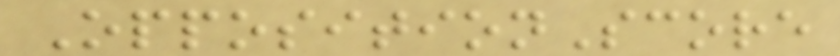OppositionScore
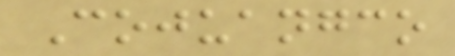Cojuangco
